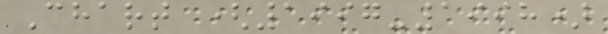Chart (1997-1998)
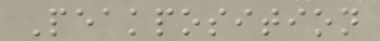Peakposition
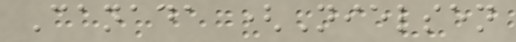Canada (Nielsen
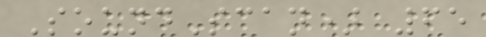SoundScan) 65
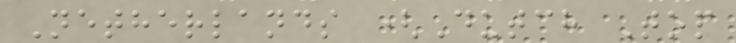Netherlands (Dutch Top
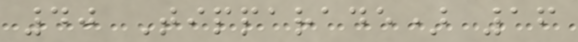40 Tipparade) 16
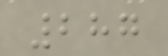287
